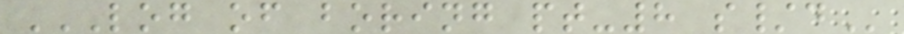LOG OF BORING PT-8 S/D
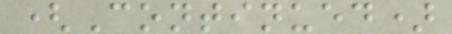(Continued)
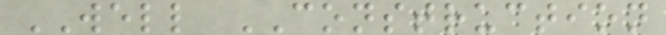WELL CONSTRUCTION
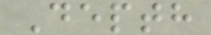Depth
